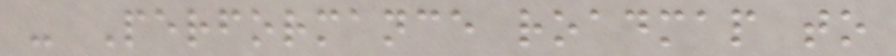- Performance roadmap to
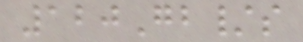120Gb/s
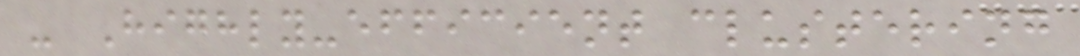- Highly-efficient clustering
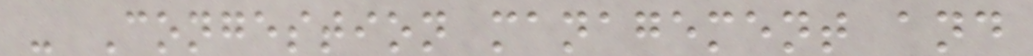- Congestion management and
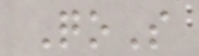QoS
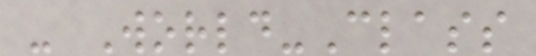- World-Class
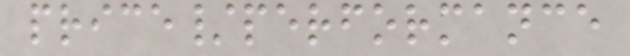price/performance
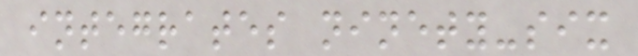integrates ninety-six
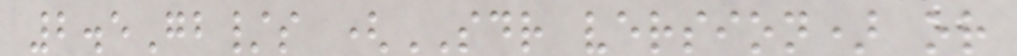2.5Gb/s (SDR version) or
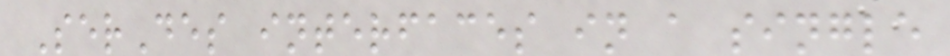SerDes interfaces in a single
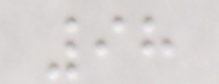98
